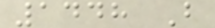1448 B
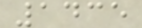1435
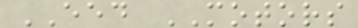EED MOTORS
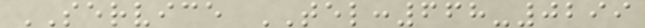SERVICE TEL:668-0299
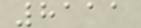8111
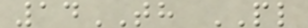14TH PL
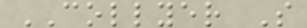COLLYER S
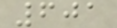601
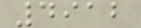4912
